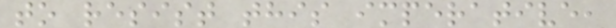to resist this imperative,
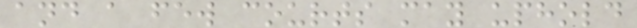and a few courts may uphold
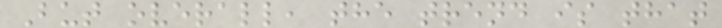But overall, the trend is that
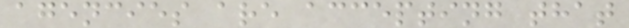agencies are accepting that
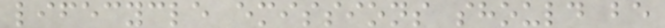lifecycle emissions should be
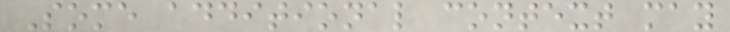Some additional context may
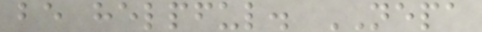be helpful. NEPA
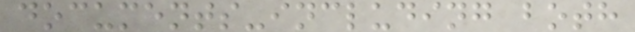documents-including both
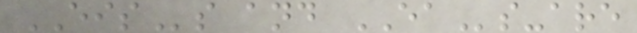EISs and EAs-are
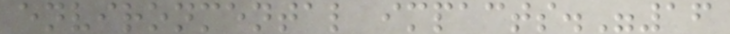environmental impacts."16
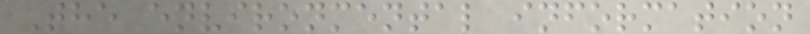The environmental information
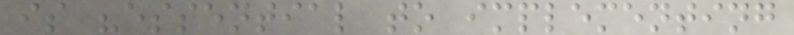is "essential to implementing
